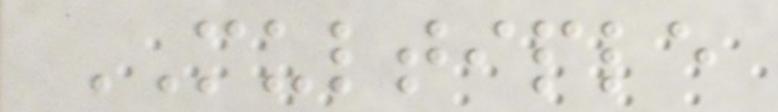MULTIPLE
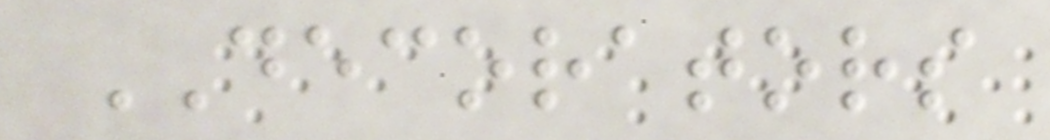DECORATORS
